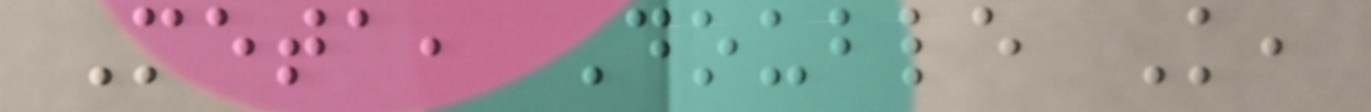Meta, Double K,
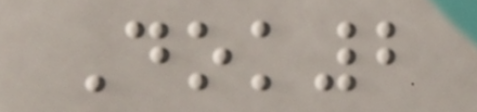Dok2
